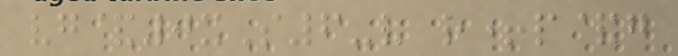vg&0xS6-v r+p&g
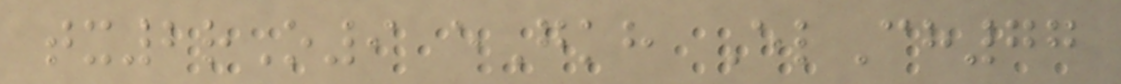tx2rO9 eGkh ElCh77
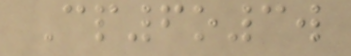Cp6o3w
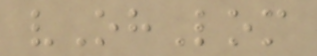vOhLom
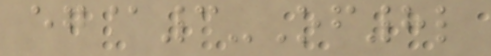eg@3-Of8l
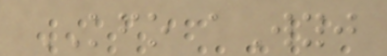KFO aWyj
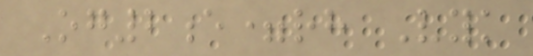Og2e=rh Vyk
